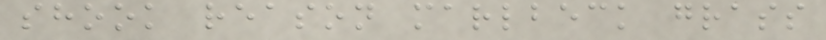shook reason marlbeck grass
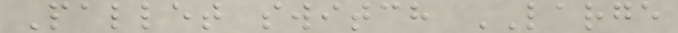Pallet switch LARGE
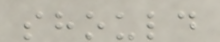should
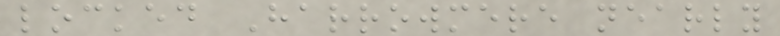locked Harrowmere nearly
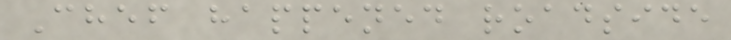Chef happened roadside
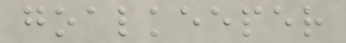goalkeeper
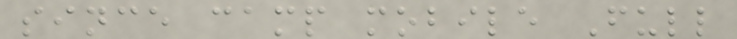since camp mobile Full
